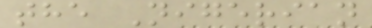the Nigerian
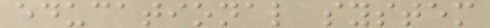educational system
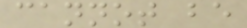cannot be
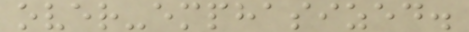over-emphasized.
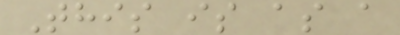This is as a
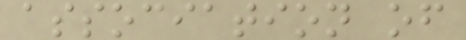association of
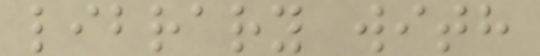library with
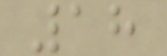18
